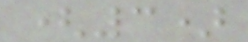(3)
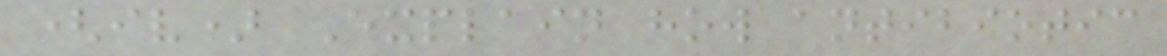(iv) Explain how antibiotic
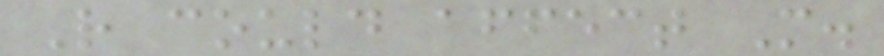R could affect M.
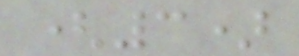(3)
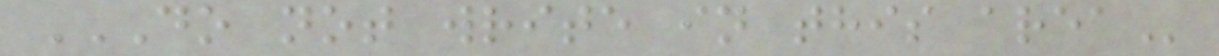DO NOT WRITE IN THIS AREA
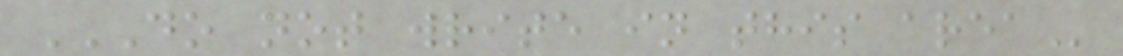DO NOT WRITE IN THIS AREA
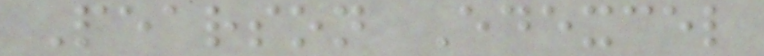Pearson Edexcel
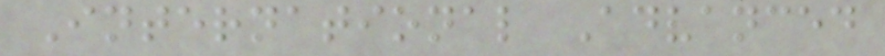International Advanced
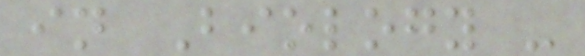in Biology -
